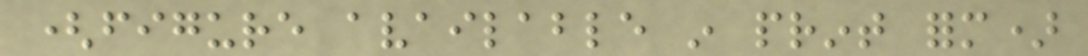(figure available in print form)
